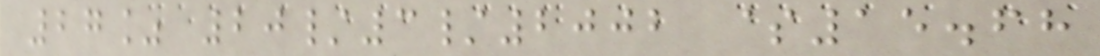27% 20/3/2002 $15.68
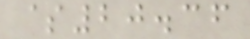$20.36
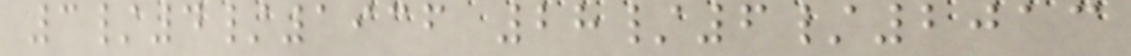3/4/1936 28/6/2013
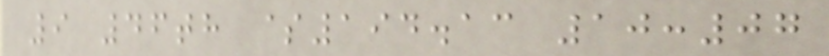9 46th $194.13 10:07
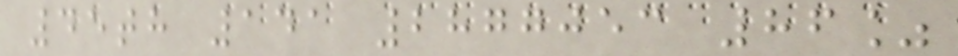45th 141 2877053 86%
